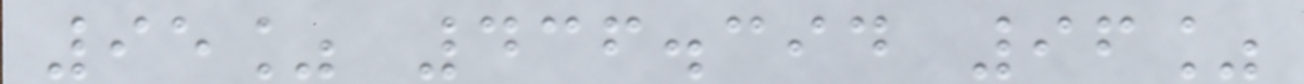95% 436.394 96%
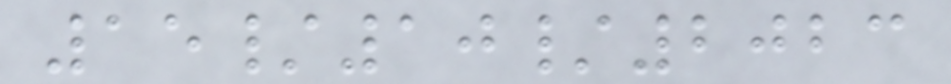15/10/2023
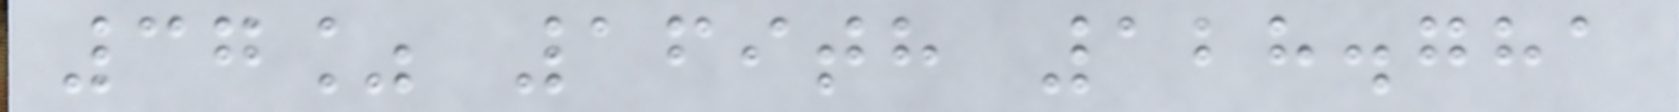37% 169th 128.781
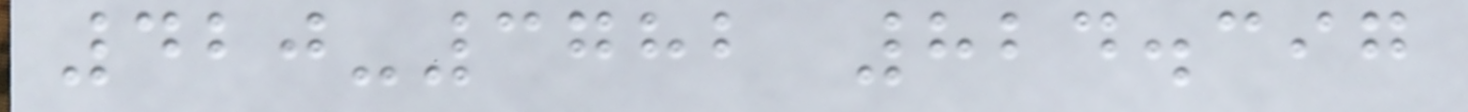420-3782 824.397
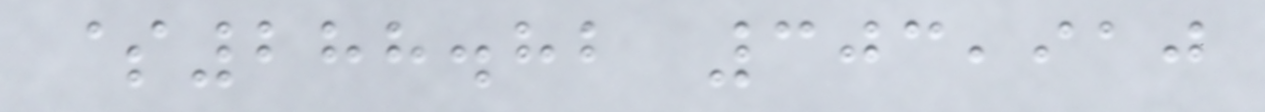$288.82 303,910
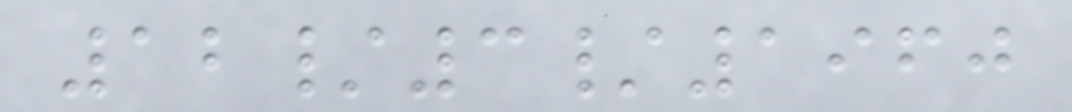12/3/1960
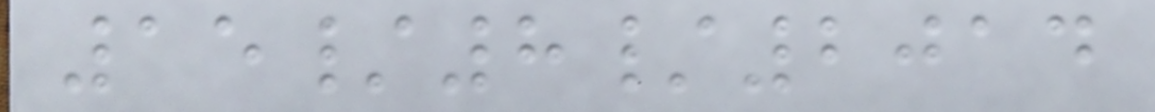15/8/2014
